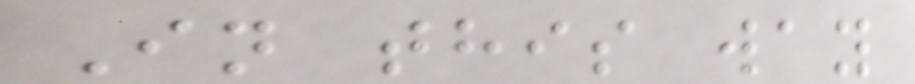In this way
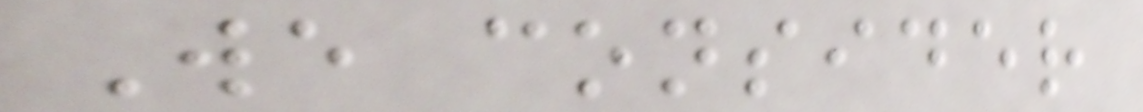We consider
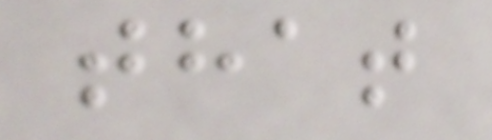that
